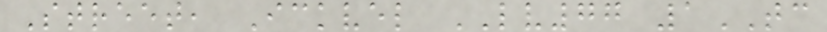Street, Ickvel LV77 1TC
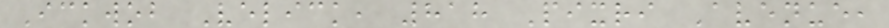Ickwob Velick, 818 Pixri Avenue,
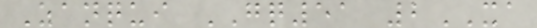Zanqui GQ51 2XA
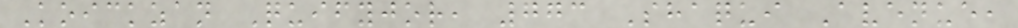Koickzan Quifyjor, 773 Shaqui Avenue,
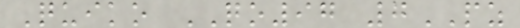Quiko QO97 7PZ
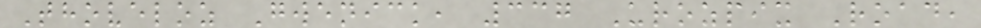Thoveloz Gwenick, 337 Urozpix Road,
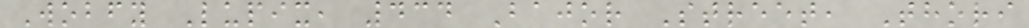Wobfy Lupix, 434 Bajor Street, Thori
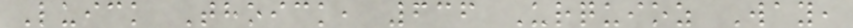Luick Thoick, 636 Urquioz Way,
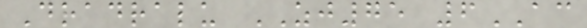Dradralu ZJ75 6AC
